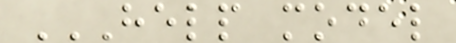HELP MODEL
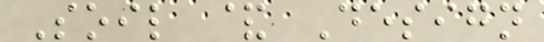Soil & Design
